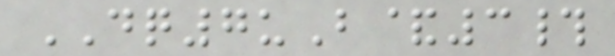DQ7uB&3#
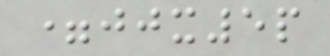=jjx5p
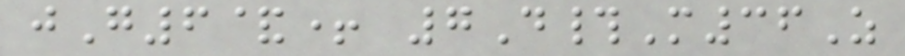jG6&+ 7D#M36Z
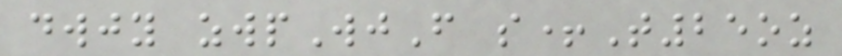dwjy zwpWjF s+T25oz
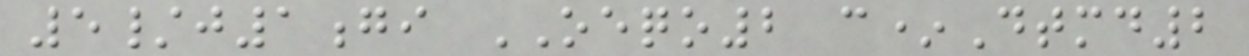5/j1gi OEQO2 c*Dtmd2
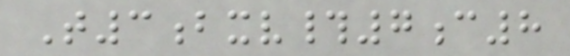T3bxv#7c8
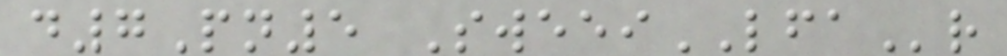d7Pn5 SweeiLFAr
